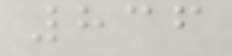836
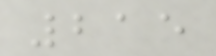215
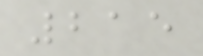215
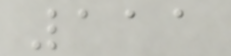111
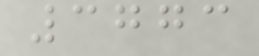3773
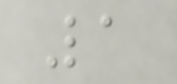1
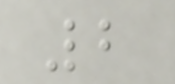2
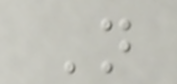N
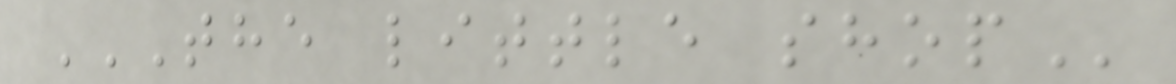THE LITTLE SHOP
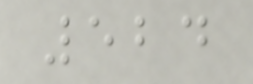524
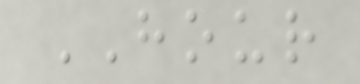HOUR
